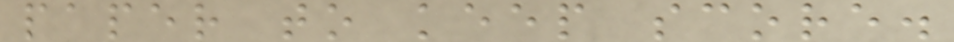paper to keep score.
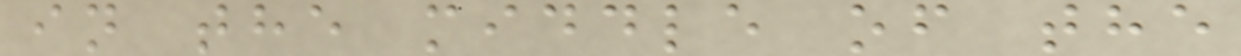in the middle of the
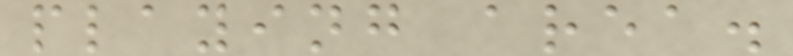playing area.
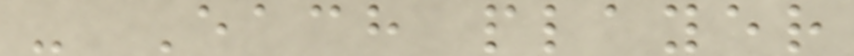- Each player
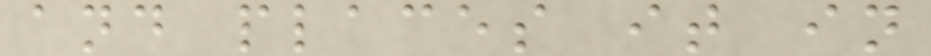and places it in
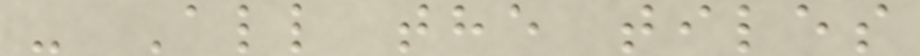- All the tiles
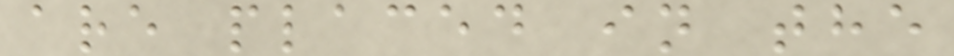are placed in the
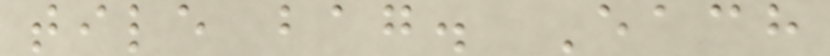tile bag. Each
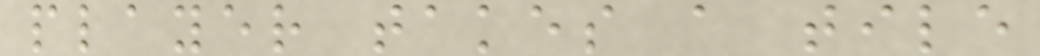player takes a tile
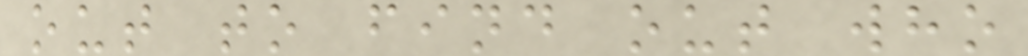out to find out who
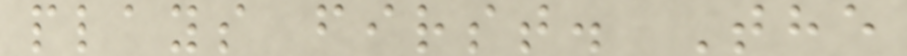plays first. The
